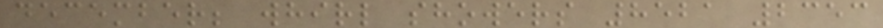december; whirl showers 8521 2353
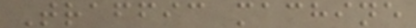Traffic machine
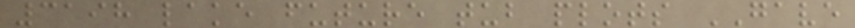3198 lake future tub plots GAVE
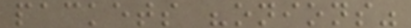packets "onions"
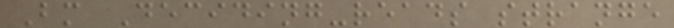Bm Deciding-reads strange
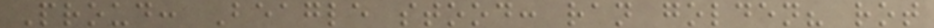Proud: Beagle stood: ran golden? rot
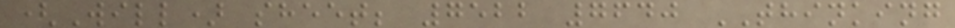(Will) sheet; 7522 7640 THINKING
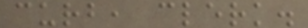curb, clerk.
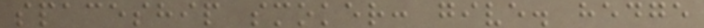spaceship smoker: give. hedge
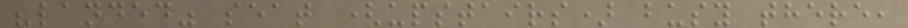"landed" seat (upstairs) busy there,
